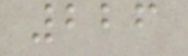226
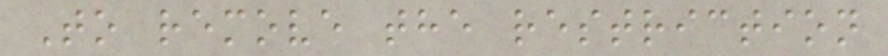To remove the restriction
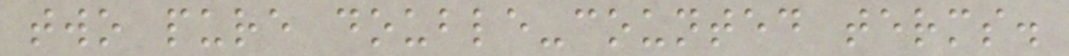two pure double-counted terms.
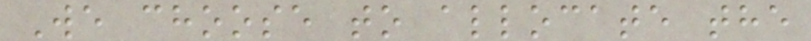We choose to allocate the
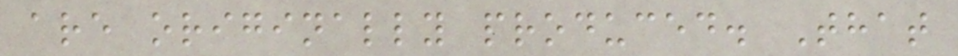are originally produced. That
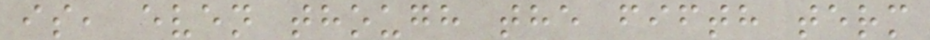is, even though the fifth term
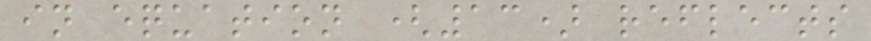in equation (13) reflects
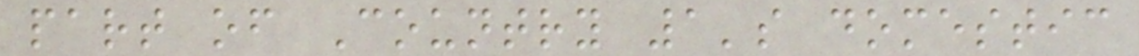part of Country 1's domestic
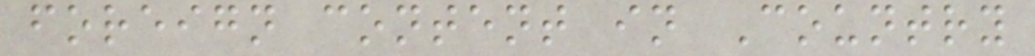foreign content in Country
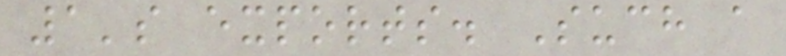1's exports. Such a
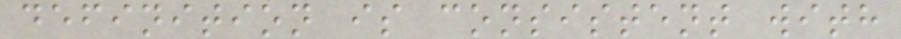definition is consistent with
